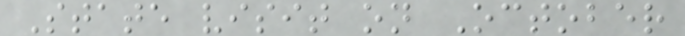State visit on October
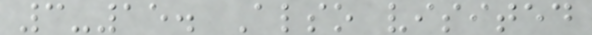3-15. Also visited
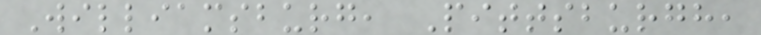Williamsburg, Pittsburgh,
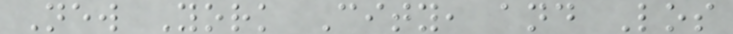New York City, and Los
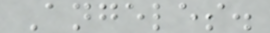Angeles.
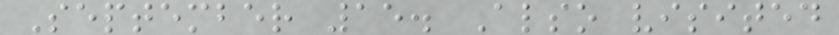September 15. Also visited
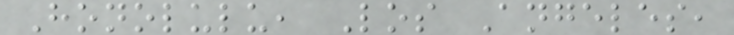Honolulu, Los Angeles,
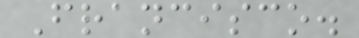Francisco.
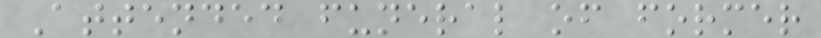Attended funeral of former
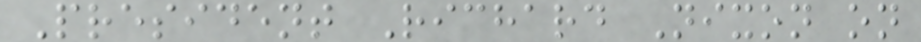President Richard Nixon on
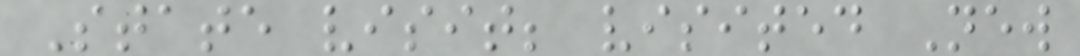State visit; visited New
